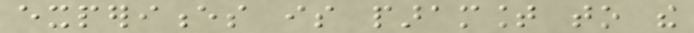experiences is paramount to the
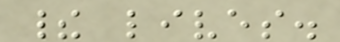their lives.
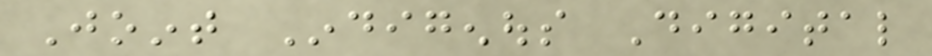Joint Indigenous Digital
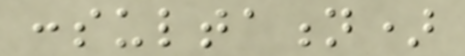consultation)
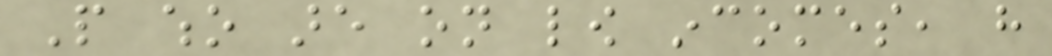People who are on low incomes, have
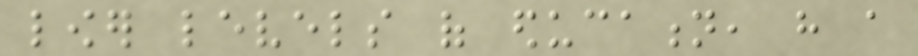lower levels of education, have a
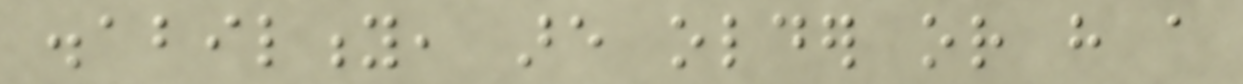disability, are older or have a
